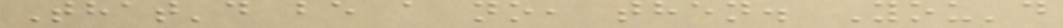That'd be a no, then. You'd
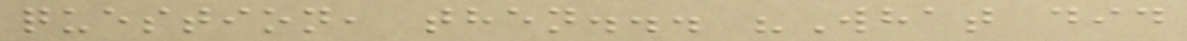question, then... "What did
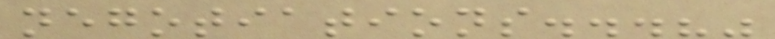negotiations...?"
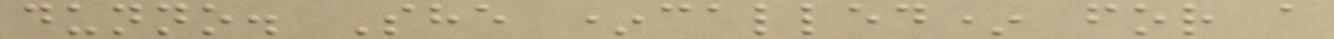dunno. She *called* for a
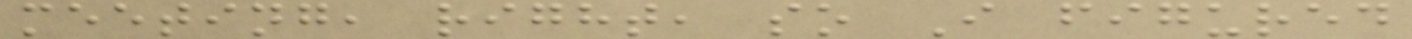meeting, right, so I figured
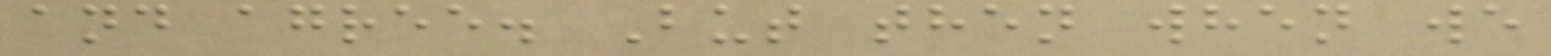and agree. But then when we
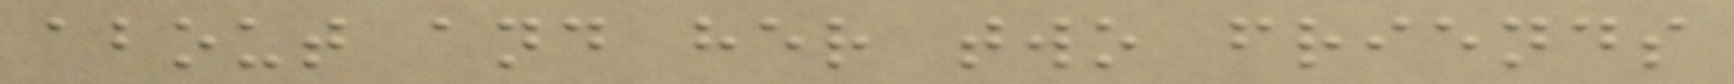about and her two friends
